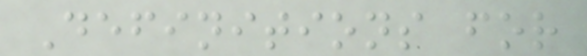Definitions for
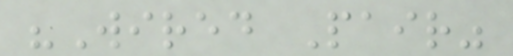"Wired Pair"
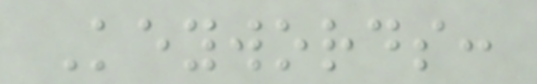Keywords:
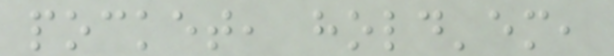pocket, hold'em,
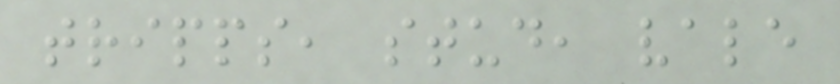tripps, stud, vale
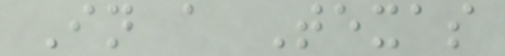In a Texas
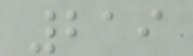219
